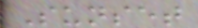Sunset
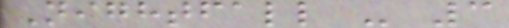Nightfall - 3
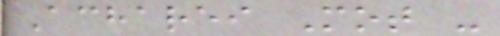Acharei Mot -
